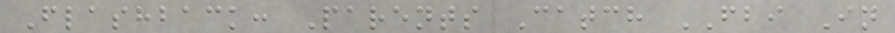Flashback: Parents Catch FBI In
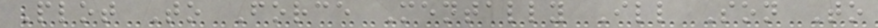Plot To Force Mentally Ill Son To
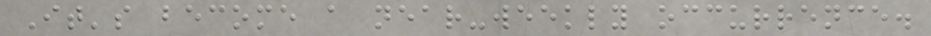It's become a near-weekly occurrence.
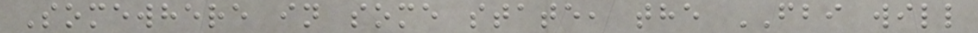Somewhere in some state, the FBI will
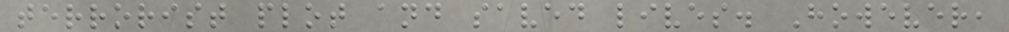terrorist plot and saved lives. However,
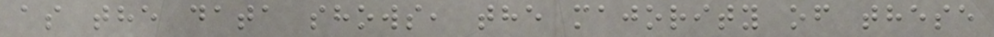as the data shows, the majority of these
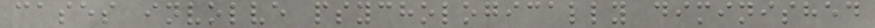cases involve psychologically diminished
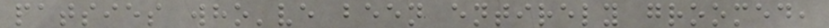patsies who've been entirely groomed,
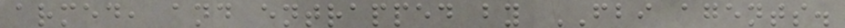armed, and entrapped by FBI agents.
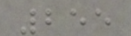255
